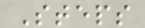Steps
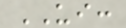UI:
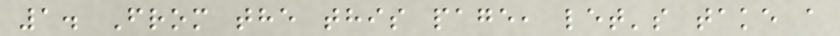1. From the this page, let's take a
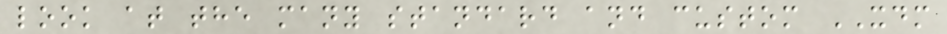look at the many standard and custom XDM
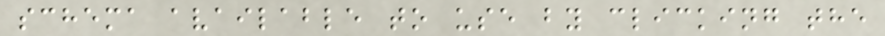schema available to use by clicking the
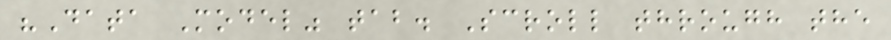"Data Model" tab. Scroll through the
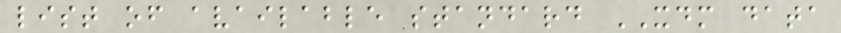list of available standard XDM data
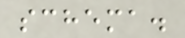schema.
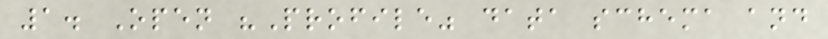1. Open "Profile" data schema and
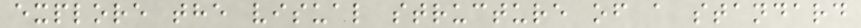explore the visual structure of a standard
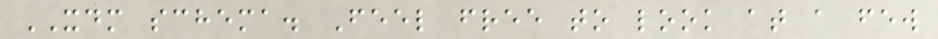XDM schema. Feel free to look at a few
